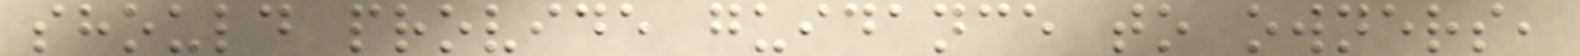should provide guidance to owners,
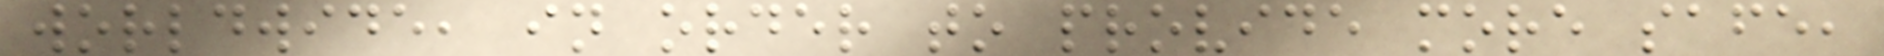worldwide, in order to provide more safe,
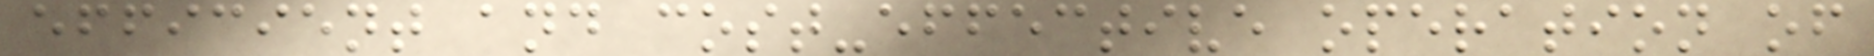efficient and cost-effective operation of
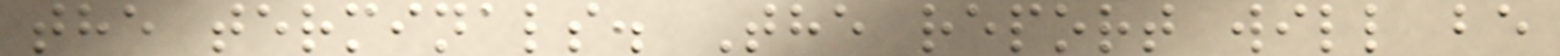the terminals. The report will be
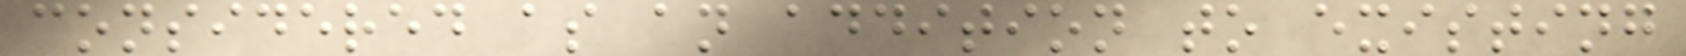considered as an addition to existing
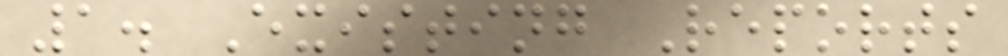1. Existing Reports
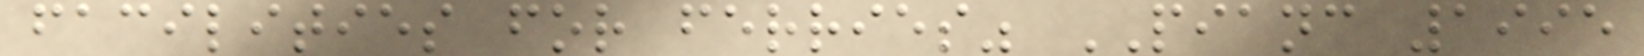facilities for ferries" PIANC 1995
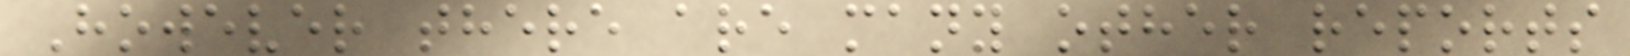However there are many other reports
